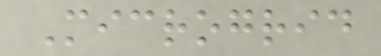Microgrid
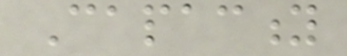Capacity
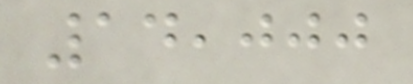14,000
